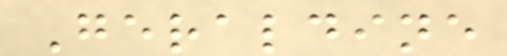Geraldine
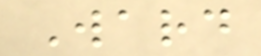Ward
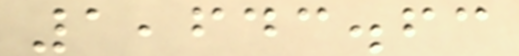1,643.63
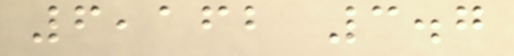6,162 3.7
